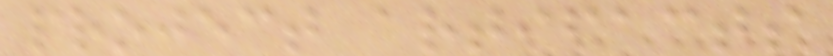project artifacts
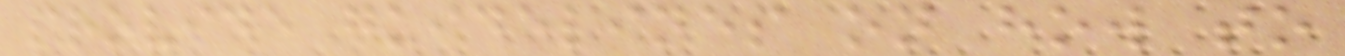provide guidelines on how to
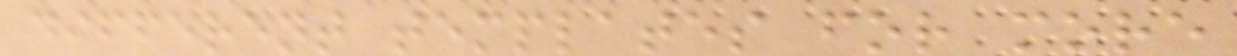different templates for more
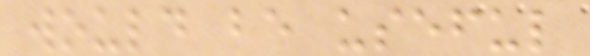would be useful
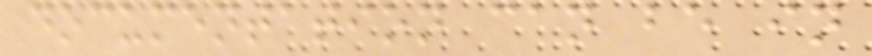documentation can be in
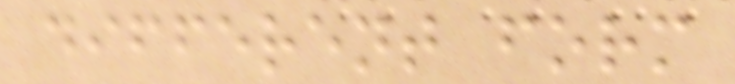different form
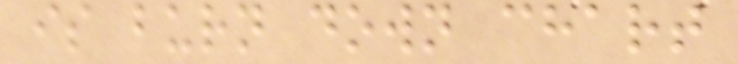is burn down chart
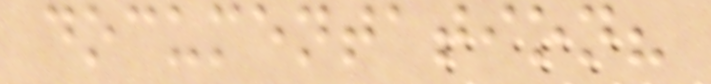documentation?
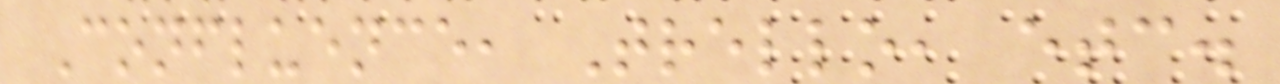Confluence, Trello, etc.
